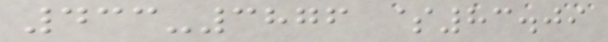433-3876 $83.09
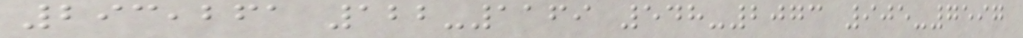293,261 122-1169 548-2073 905-7597
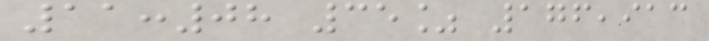11:08 35% 176,913
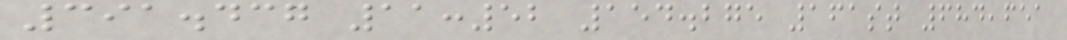391.437 11:52 154.275 161st 684,651
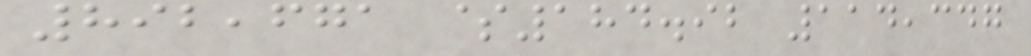892,671 $184.92 114,347
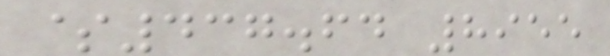$437.64 8955
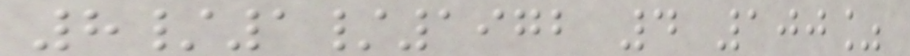8/1/1972 4 100%
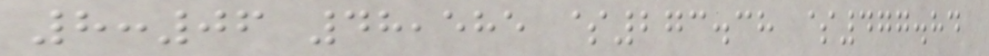8:06 48,585 $273.38 $477.84
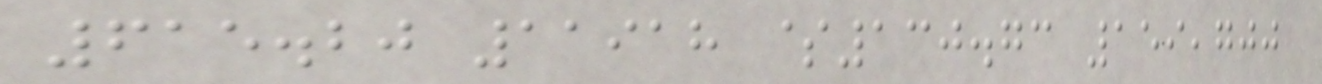615.20 11918 $130.73 159,700
